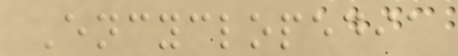Encyclopedia
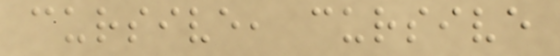cursive, cursive
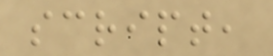script,
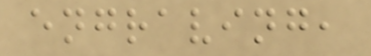engraving,
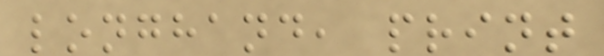longhand, print
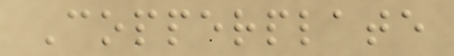Copperplate
